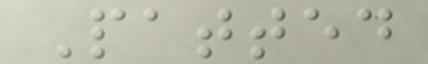Patted
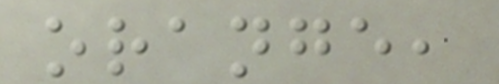orange,
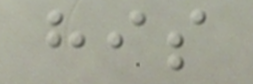his
